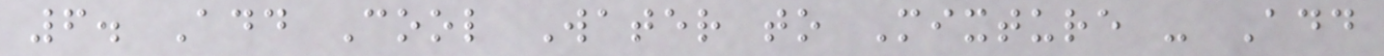6. Add Cool Water to Mixture - Add
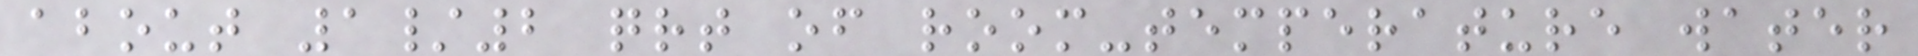about 1/2 qrt of room-temperature water
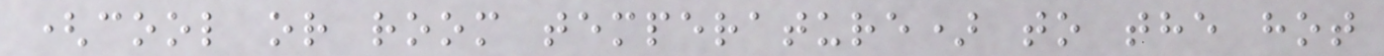(cool or room temperature) to the hot
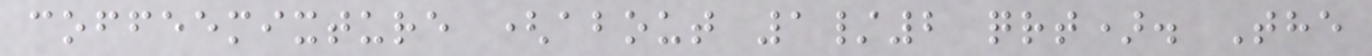coffeemixture (about 1/2 qrt). The
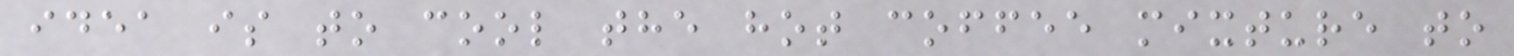idea is to cool the hot coffee mixture to
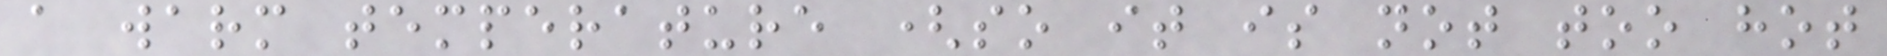a warm temperature (so it is not too hot
